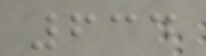634
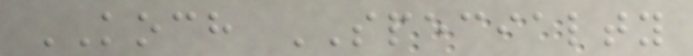KOCH SPECIALTY
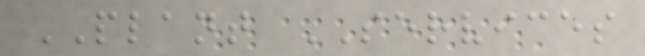PLANT SERVICES
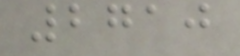2710
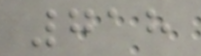718
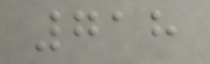718
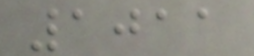1011
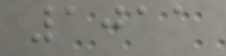1011
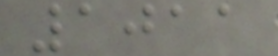1011
